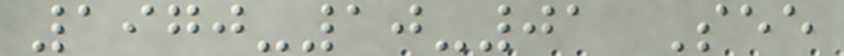1970-10-01 See
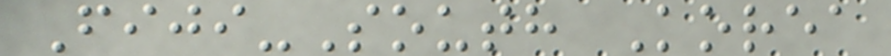Fiji-South Korea
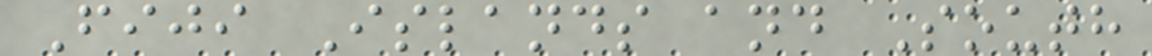Fiji Islands and South
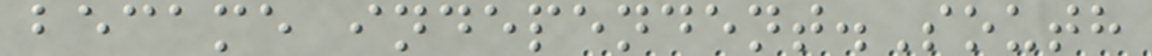became independent.South
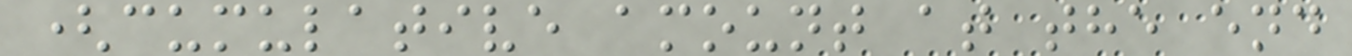(cumulative amount at the end
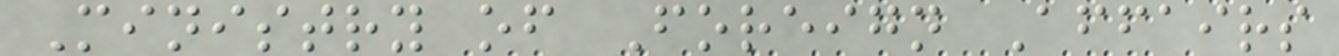Ministry of Foreign Affairs
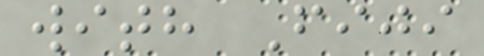with Fiji
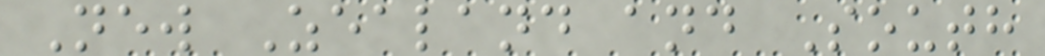New Zealand and South
